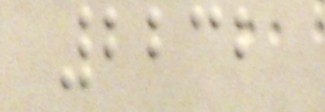2232
